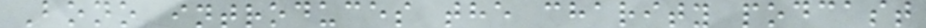Bono introduces the charity podcast
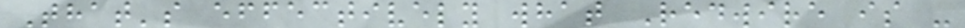That's effectively what Redwire is -
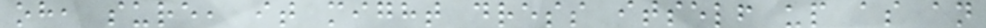oh, sure, it might dress itself up as an
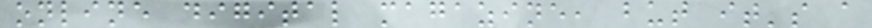online digital magazine, but it's a
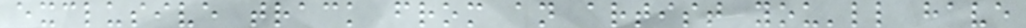exclusive track from an artist you'll have
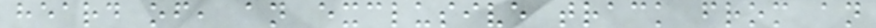heard of, an exclusive track from an
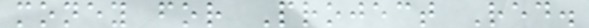money for Project Red.
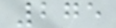275
